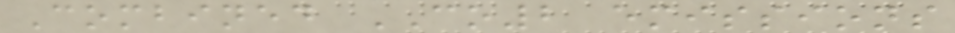Combined CO2 emissions
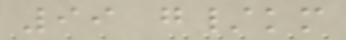99 g/km
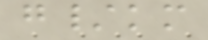g/km
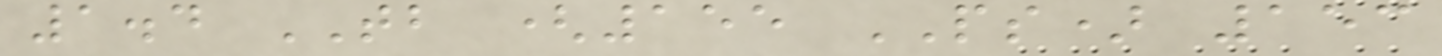1.4 TB (155 PS) 153
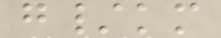g/km
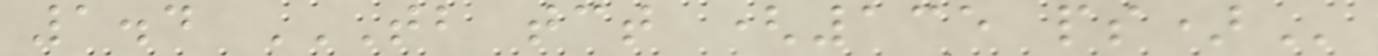1.4 TB TCT (135 PS)
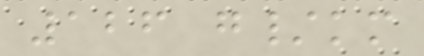126 g/km
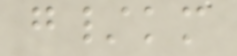g/km
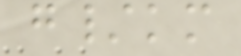g/km
